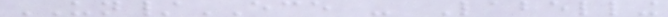UN/ECE - Labelling
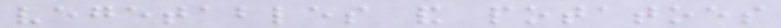vegetables and potatoes
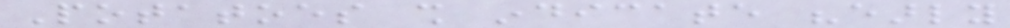Potatoes shall indicate "early
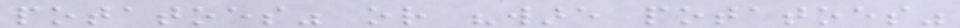potatoes" or "ware potatoes"
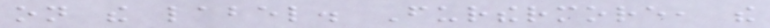on the label. Furthermore, the
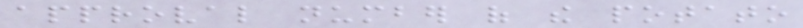approval number of the potato
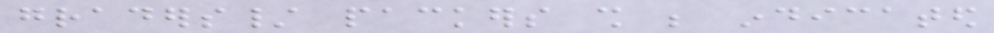graders/ packers shall be indicated
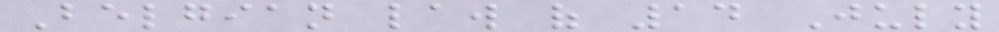Belgian law of 14 July
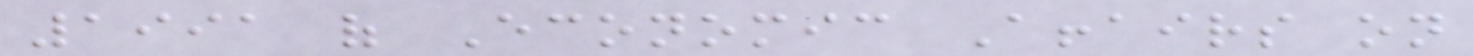1991 of Economic Affairs on
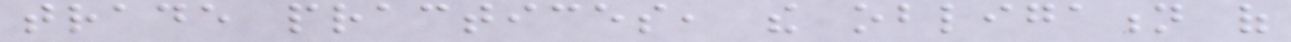trade practices, the obligation of
